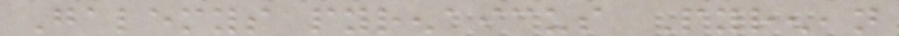Galemys pyrenaicus Pyrenean
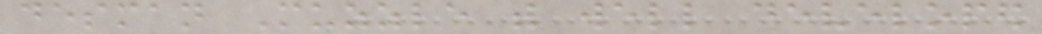desman Muzzle with well developed
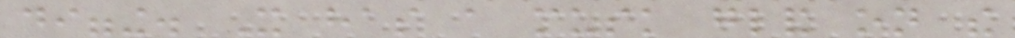digging. It has a musk gland on the
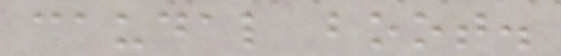caudal boot.
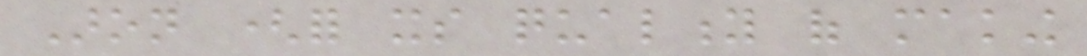Aron (for its quality of making
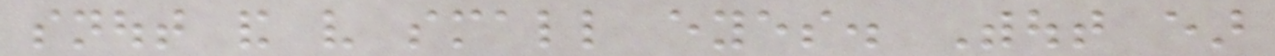snout and very small eyes. Without ear
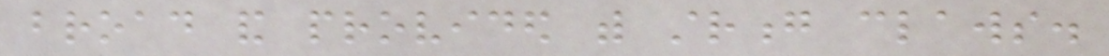broad and provided with strong claws.
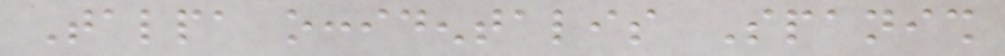Talpa occidentalis Spanish
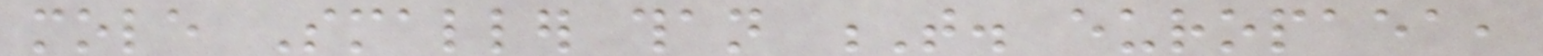mole Smaller than T. europaea,
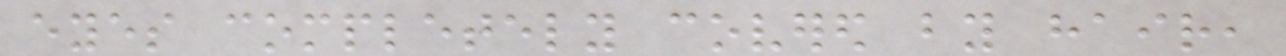eyes completely covered by hair,
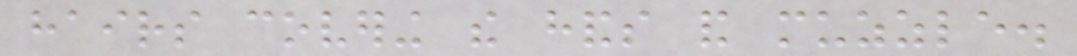hairs covering the hands and muzzle.
